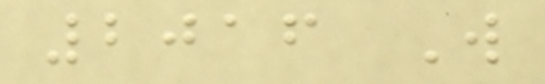2016 W
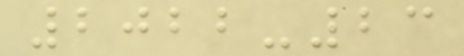2022-23
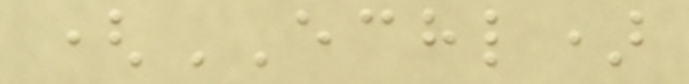(ECHL)
